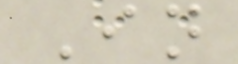In
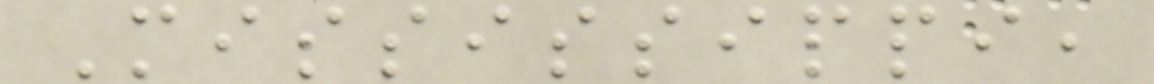Mississippi,
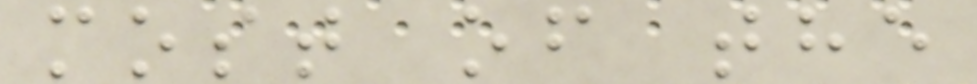most of the
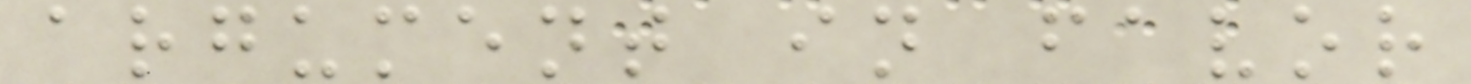argument in favor
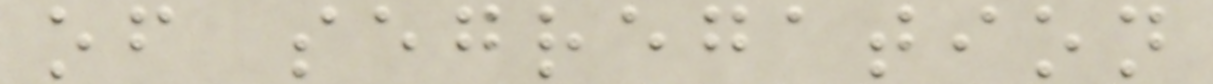of segregation
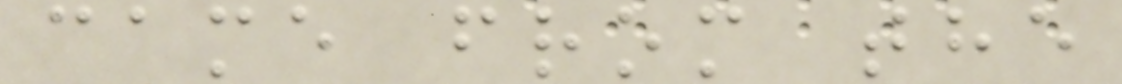came from the
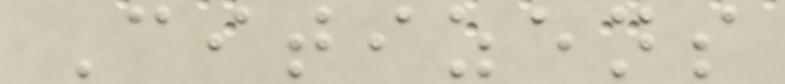Citizens
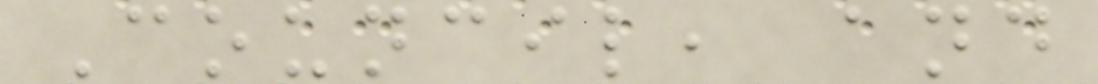Council, and
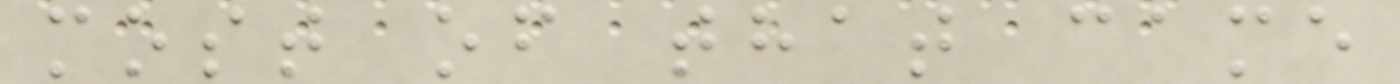most of that came
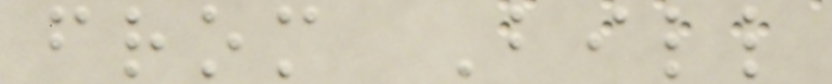from Bill
